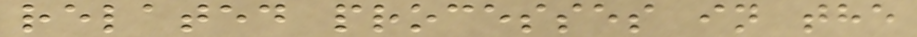related processes in the
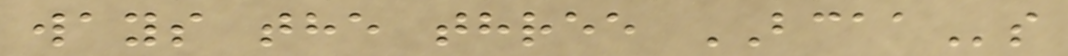ways the three BCAAs
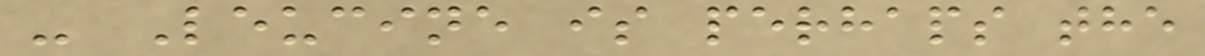- Leucine is perhaps the
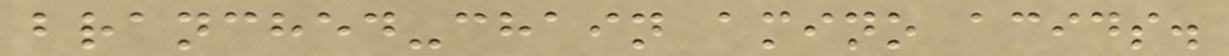branched-chain amino acids.
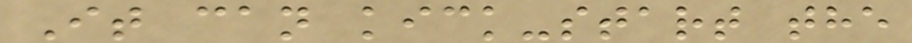It can kick-start the
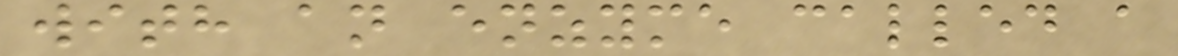with an enzyme called a
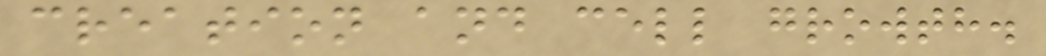creation and cell growth.
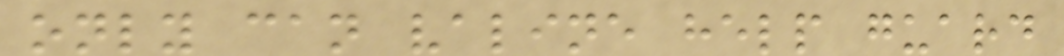only can valine help guard
